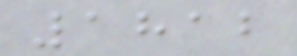1812
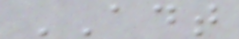ADT
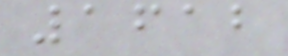1612
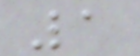1
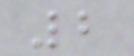2
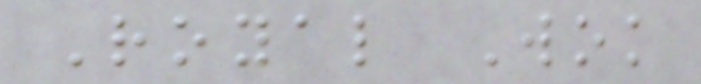Royal Wok
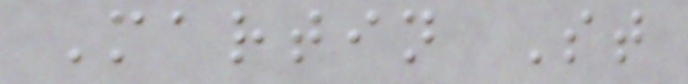Martin St
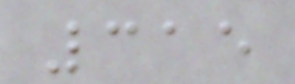315
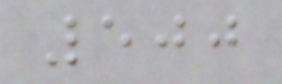500
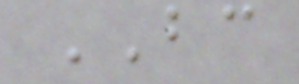BC
